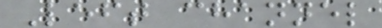Left channel
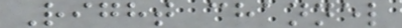Right channel
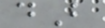dB
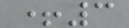+3
